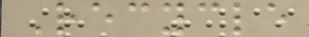Recycle
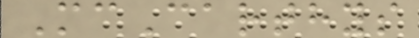McCarthys
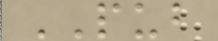PUB
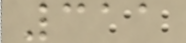311
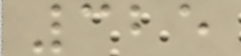325
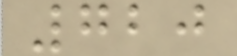720
